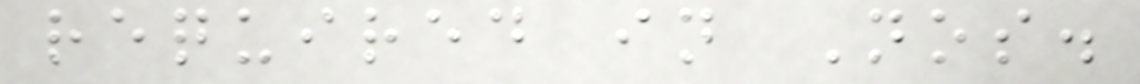required in Nos.
